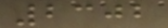2302
